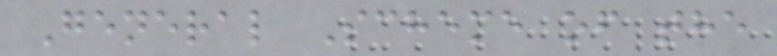General Scheme of the
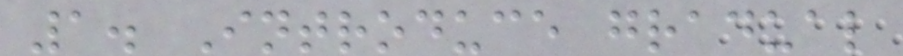1. Introduce gradual
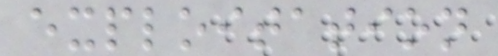exploitation
